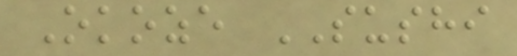Okoze SUSHI
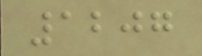1207
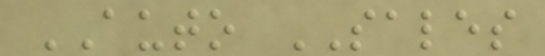AUTO SALES
